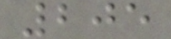205
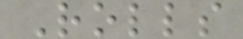Rolls
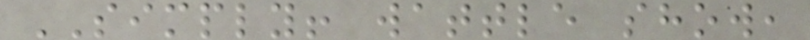SIMPLY! wattle show,
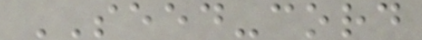SEED-cord
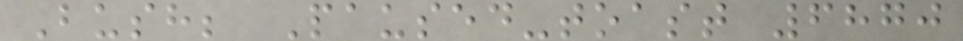Bush; Paused-toast 6870
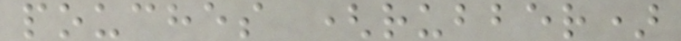pouches (rubber)
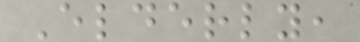Elderly,
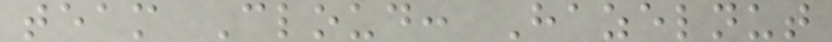team Cloud: Hazelnut
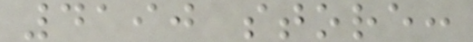4190 store:
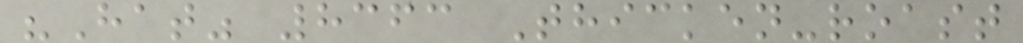"Hat" 8363 Thicken-roast
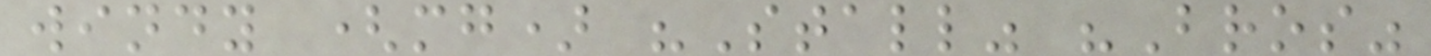windy (mg) "Stall" "Bros"
